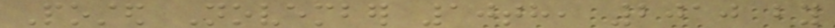Posted November 10th, 2010 by
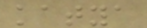katya
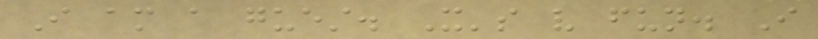I am a guest. It's very fun. I
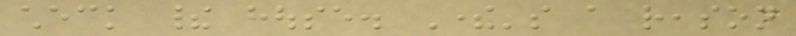check their house. There's a reason
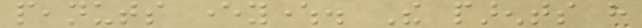peanuts everywhere. The parents have
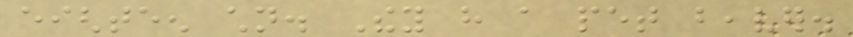eighteen children. They have a pet beaver.
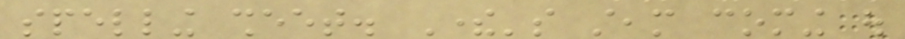spelling sheet. There's steam coming out
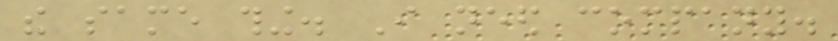the same thing. I need company.
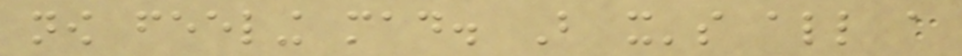now feeling mad. But it's all a
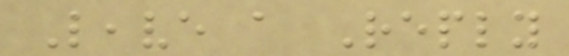Leave a Reply
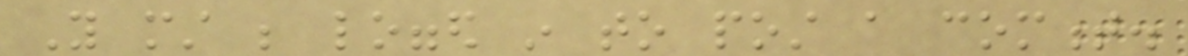You must be logged in to post a comment.
